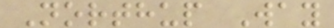Northup Way
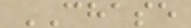CHASE
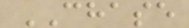CHASE
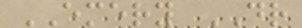EMERY DR
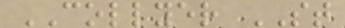COLLYER ST
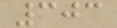303
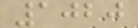1020
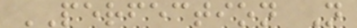PERFECTION N
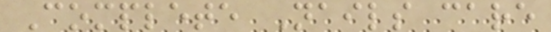Complete Nails care
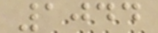1044
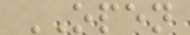OPEN
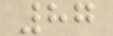87
